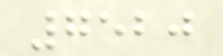7520
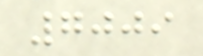7009
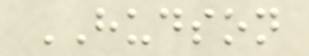HUDSON
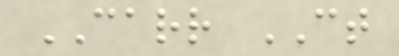CARR CT
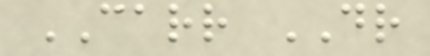CARR DR
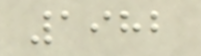1982
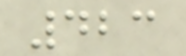423
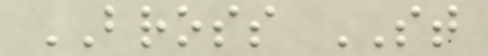BROSS ST
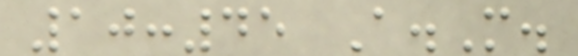10:45 A.M.
